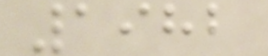1982
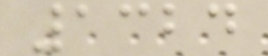1324
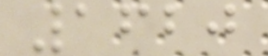1620
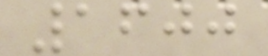1600
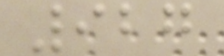927
